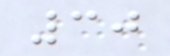30
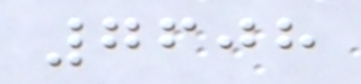7608
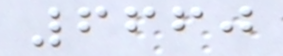6660
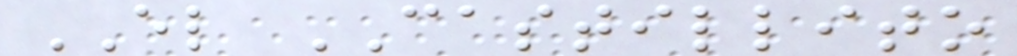EL CASTILLITO
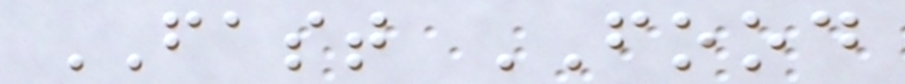FAST FOOD
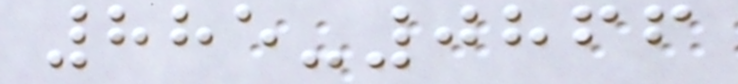885-0866
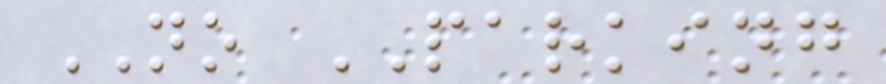NO PARKING
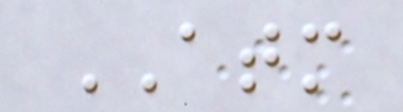ATM
